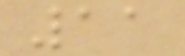11
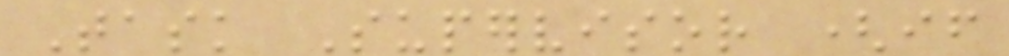Task Supervisor (if
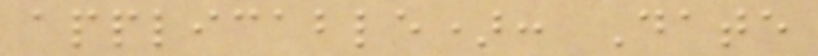applicable): Date
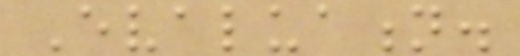Evaluation.
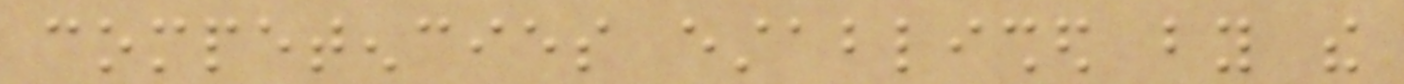competencies established by the
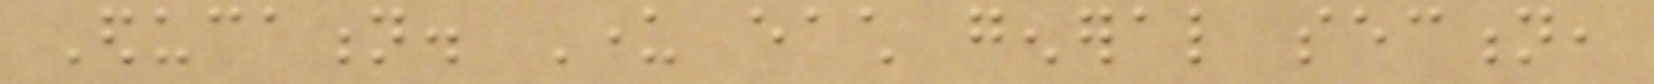Education. Under each general section,
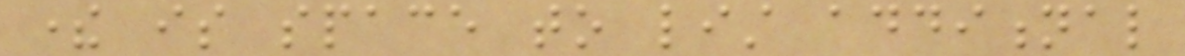there is space to list additional
